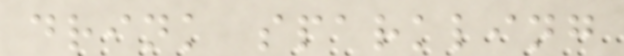drink sparkling
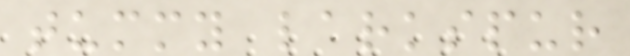tummy larkspur
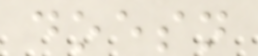doesn
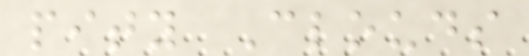pity Clouds
